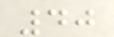40
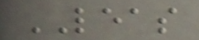LEAS
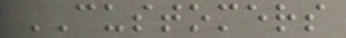CUSTOMERS
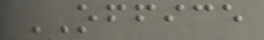OFFICE
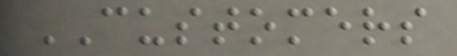CUSTOMERS
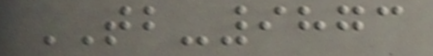TB-9873
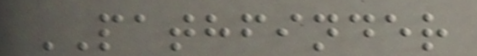PATHFINDER
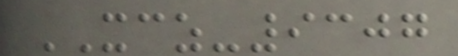XCZ-9307
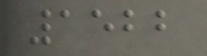1522
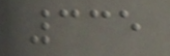335
